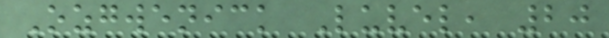Ozgwenick Luvel, 20
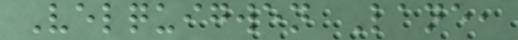Velquigwen Lane,
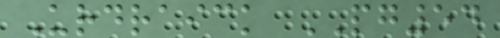Urdraick PG54
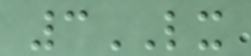3LX
